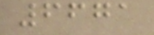6671
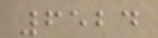6524
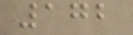172
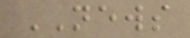NEWS
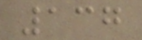137
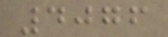4076
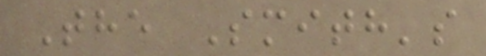The Smith's
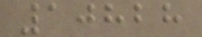10828
